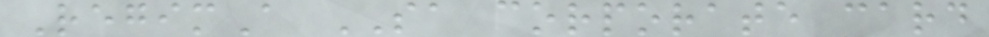RegimA SA corporate card
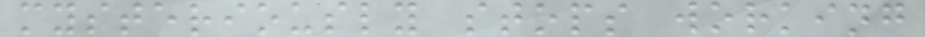mysteriously stops working
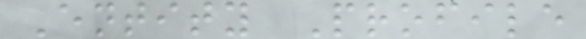Entity Profile
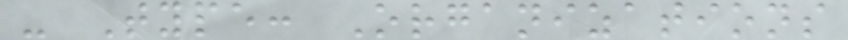- Type: Organizations
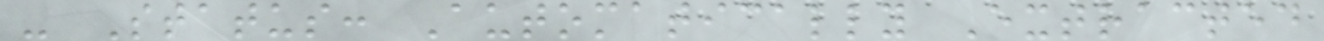- Status: Automatically Extracted
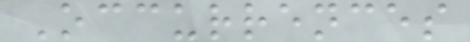Occurrences
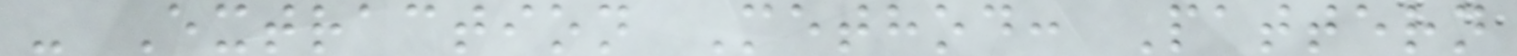- Extraction Method: Pattern
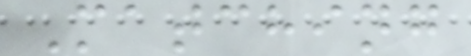Matching
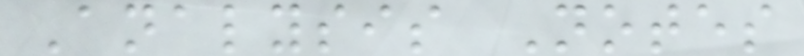Analysis Notes
